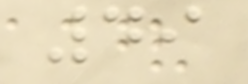49
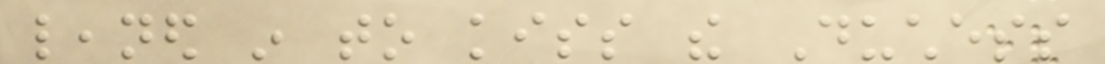leaned in to kiss the Duchess
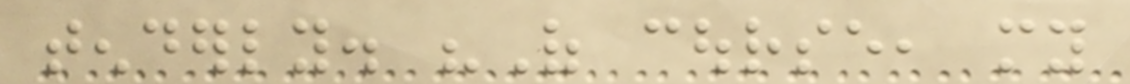tenderly. "Of course, my
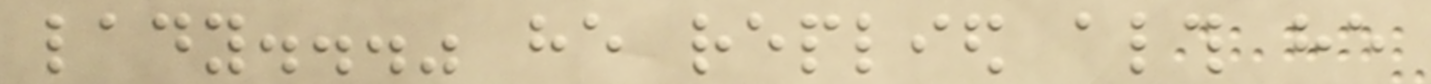lady..." he replied although he
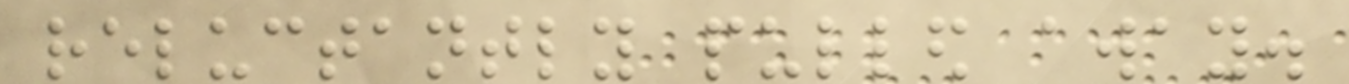reluctantly pulled away.
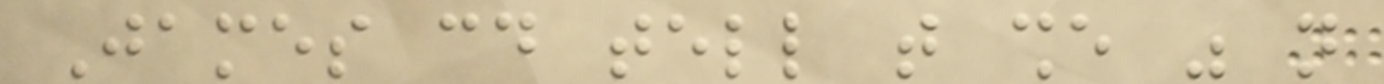James could tell that she was not
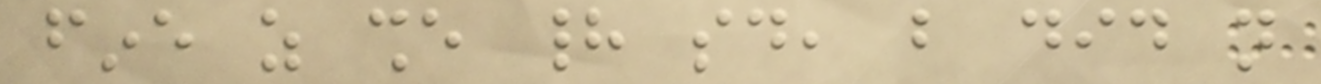fine as she had said, but did not
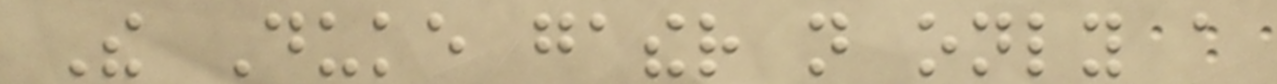The Duke gather not only a
